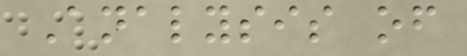Analysis of
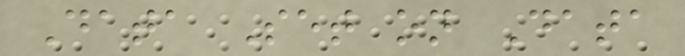Data Set on Data
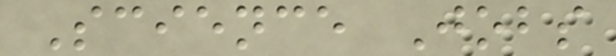Science Jobs
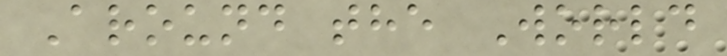Around the World
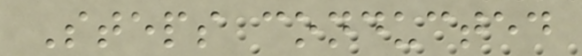Steps conducted
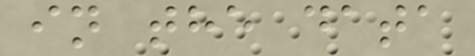in the data
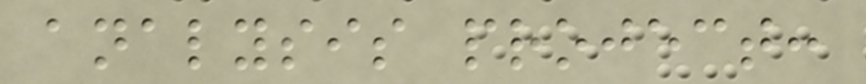analysis project:
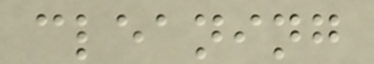cleaning
